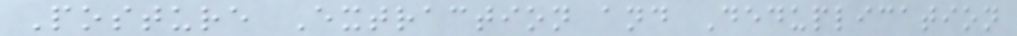Posture Extraction and Deduplication
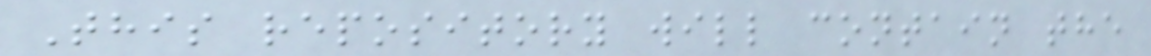This repository will contain the
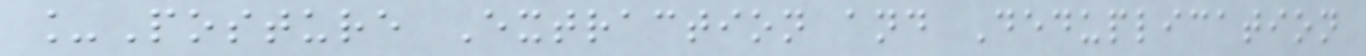_Posture Extraction and Deduplication
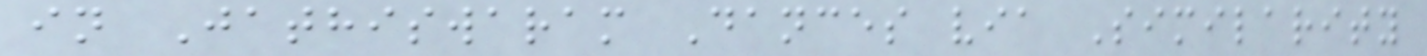in Jathiswaram Dances via Similarity
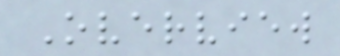Overview
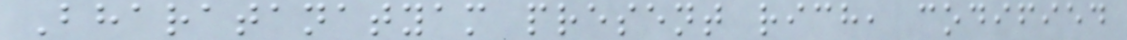Bharatanatyam present rich, codified
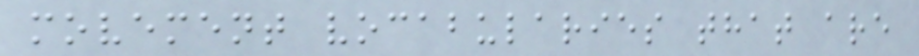movement vocabularies that are
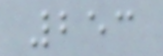253
